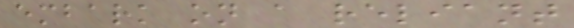embark on a reliant
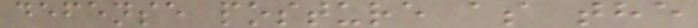defense posture as the
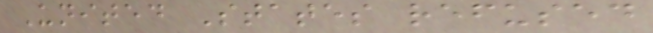United States refused
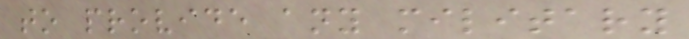to provide any military
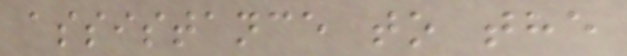assistance to the
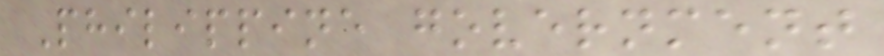Philippine government
